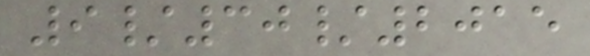9/30/2015
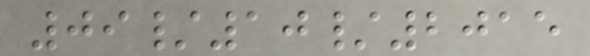09/10/2015
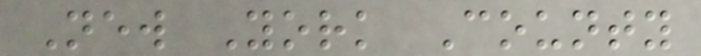New York County
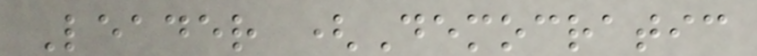Leader (Democratic
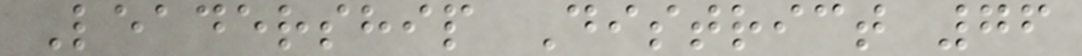Leadership District 76
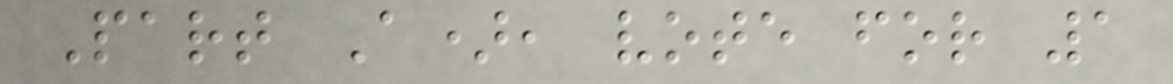Part A), vote for 1
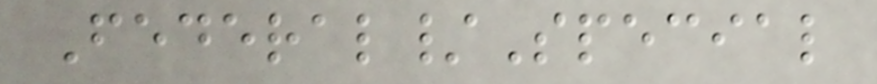Federal/Special
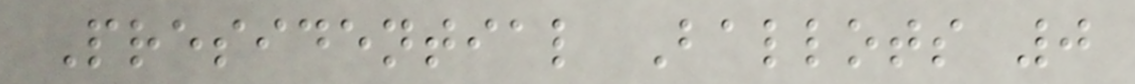Presidential Ballots 0
